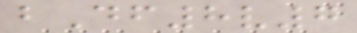bDf8v7
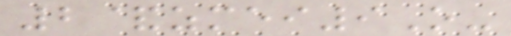2&zmei9O-
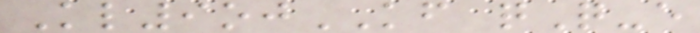Kl9ojKF qQ-e
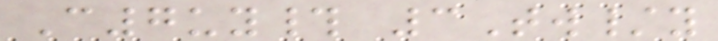C7uy# 3Tw/y
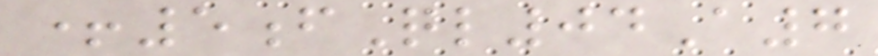+5fQl04A7
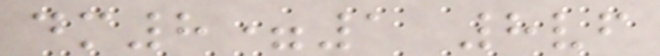dm8=1 8vf
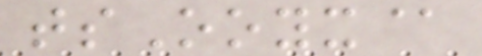tsOoyx@
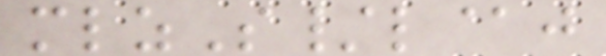mlzS/l@j
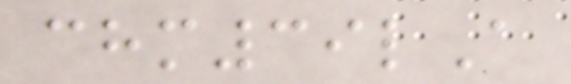chm39lA
